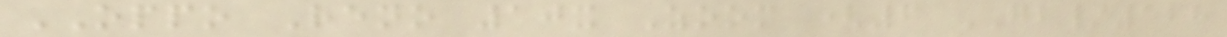OPPO Reno 10x Zoom (6 GB/128
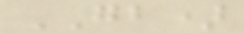GB)
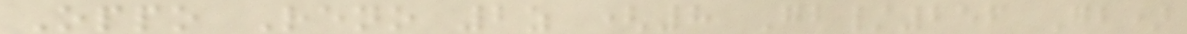Oppo Reno 2z (8 Gb/256 Gb)
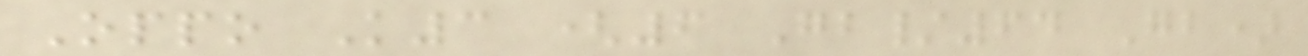Oppo K3 (6 Gb/64 Gb)
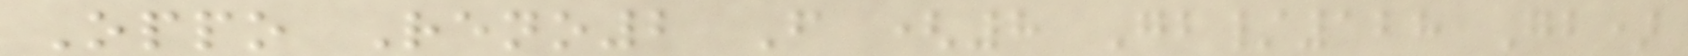Oppo Reno2 F (8 Gb/128 Gb)
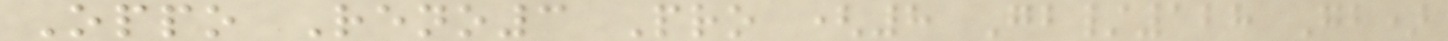Oppo Reno3 Pro (8 Gb/128 Gb)
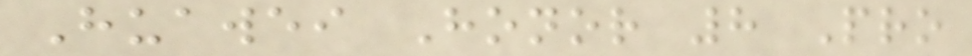Huawei Honor 8 Pro
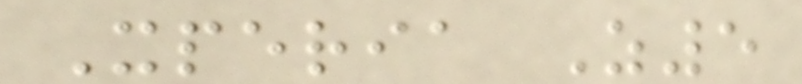Xperia Z5
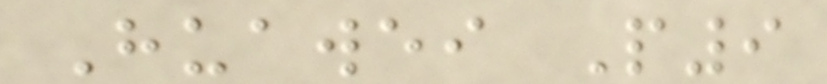Huawei P9
